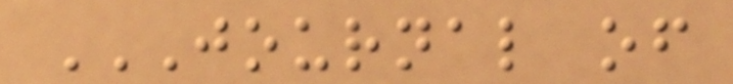JOURNAL OF
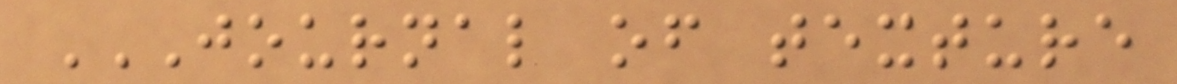JOURNAL OF TEXTURE
